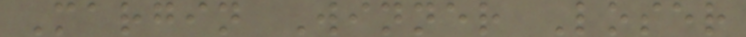Margin Winner Loser
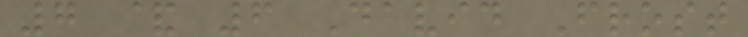7 & 6 David Frost
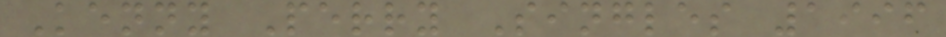Kenny Perry Singles 1996
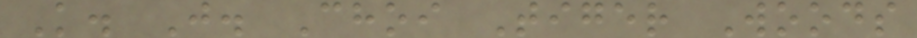K. J. Choi Tiger Woods
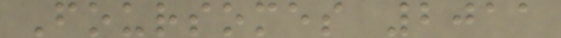Foursomes 2011
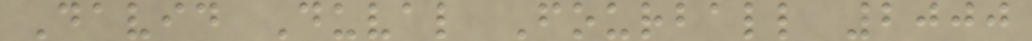David Duval Fourball 2000
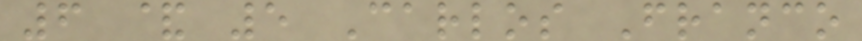6 & 5 Carlos Franco
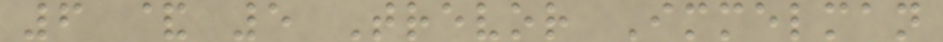6 & 5 Trevor Immelman
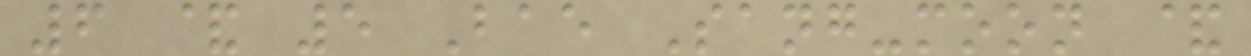6 & 5 Bae Sang-moon &
